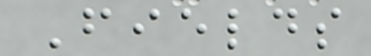Fields
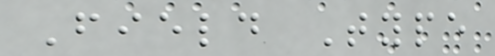Field Type
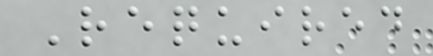Required
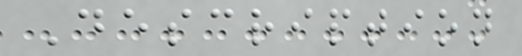Description
